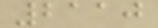2110
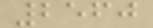2560
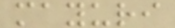mayuri
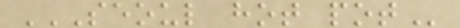SEOUL HOT POT
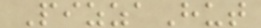PizzaHut
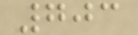703
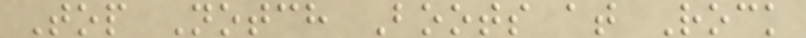Top Notch Boots at Rock
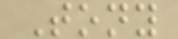Tony
